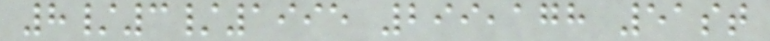8/3/1995 299,178 51st
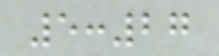5:27
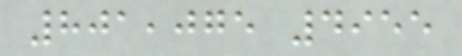801,075 4955
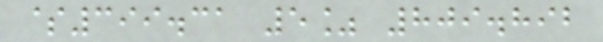$399.31 5% 809.892
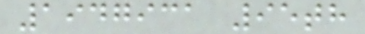1947931 95th
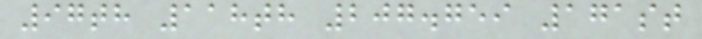97th 118th 207.759 171st
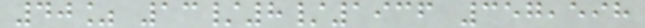40% 13/8/1936 357,598
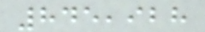845,928
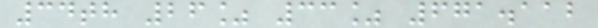34th 26% 33% 671.112
